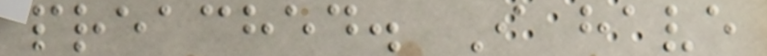preached. I have
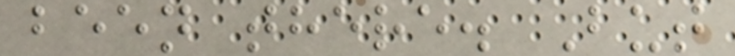been there. But
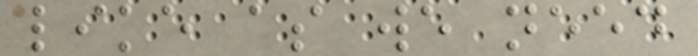like as we need
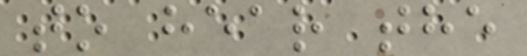to hear the
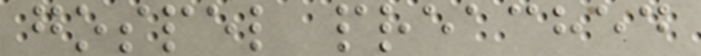gospel preached
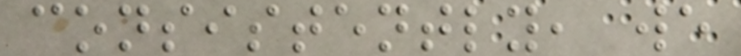consistently, we
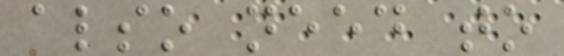also need to
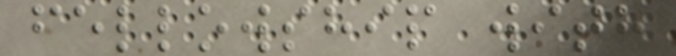fellowship with
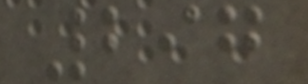297
